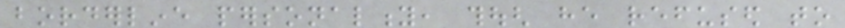borderline personality, though he refused to
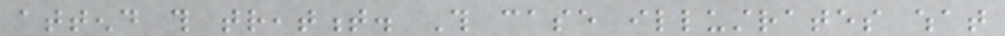attend this treatment. This case illustrates what
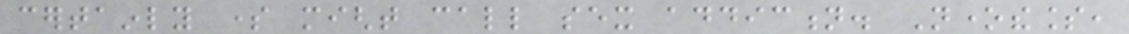certainly some might call sex addiction. Nonetheless,
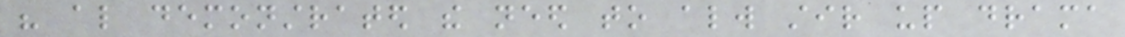his also demonstrated the need to always stir up drama
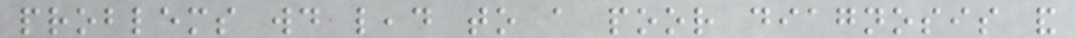problems would lead to a poor diagnosis and
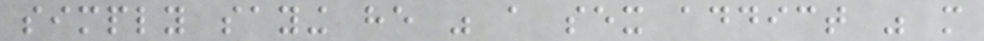simply saying he was a sex addict was more
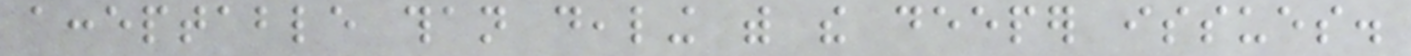acceptable than dealing with the deeper issues.
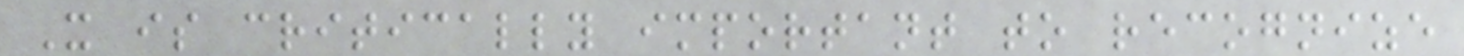It is critically important to recognize
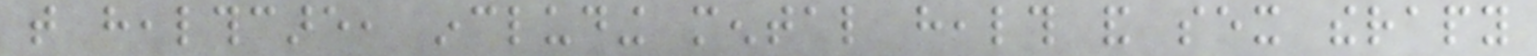that healthcare, including mental health and sex therapy
